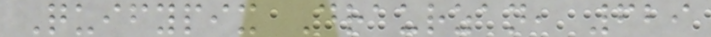Quifypix Draurzan, 629
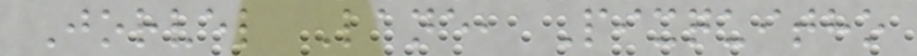Jorvel Lane, Pixquitho
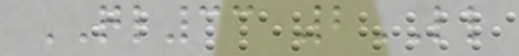QL33 2LL
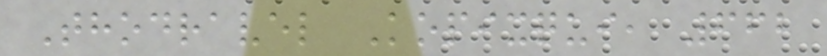Thodravel Kopixqui, 662
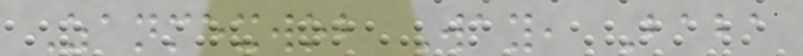Zanmexwob Way, Baba
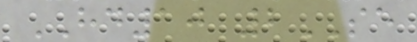HD10 2SE
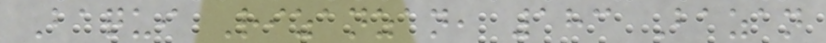Baqui Rizanzan, 183 Bazan
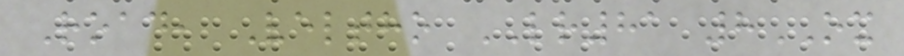Road, Veltho LR81 8OX
